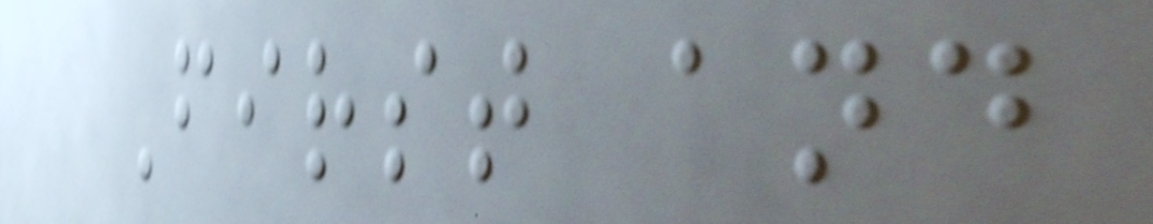First and
